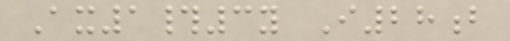Ax1#3y I28b
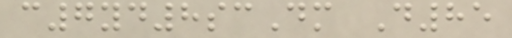c7yd8scDm D85
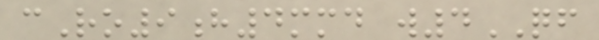cRo9h4mmd w4QF
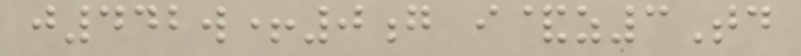j442w+0g i&z3Td
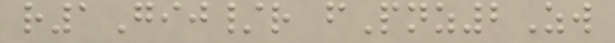r1Gij/r fPnz2Zw
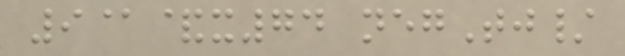9@&x74 negTj/
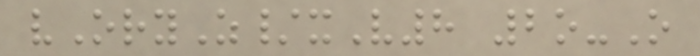vOryZ/xV8 2o-O
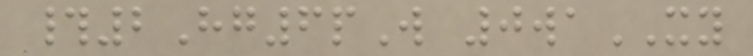#2Hg6pW 0waXY
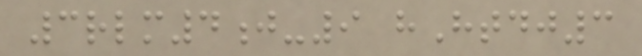3rlm4j-9 hHtdj3
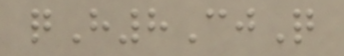qH8CjQ
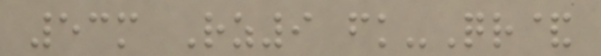53m Rz9 fk-Qr&
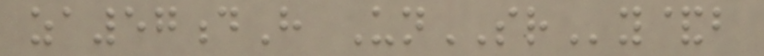za57dH UnSRy&b
